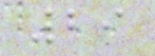29
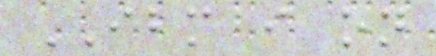IBM i on
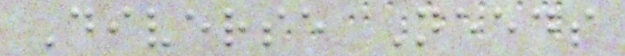Diverse Needs
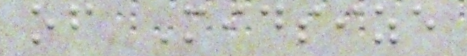of Midsize
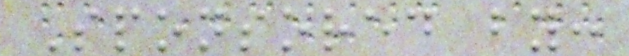Sponsored by:
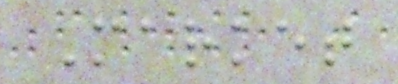Market
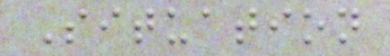Situation
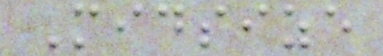Midsize
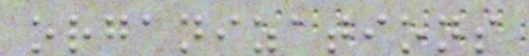organizations
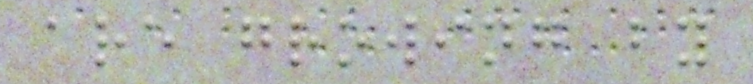are growing by
